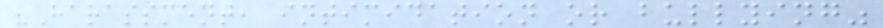"Harassment, intimidation or bullying"
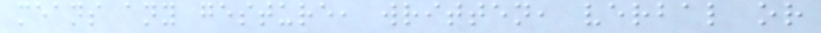means any gesture, written, verbal or
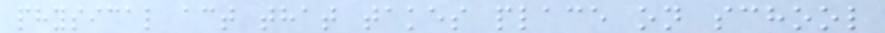physical act that takes place on school
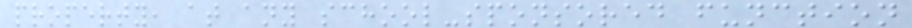property, at any school-sponsored function
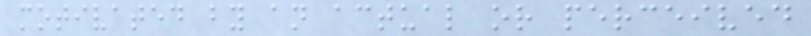motivated by an actual or perceived
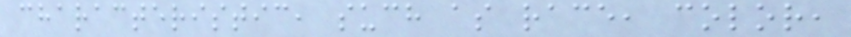characteristic, such as race, color,
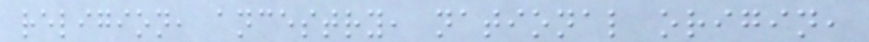religion, ancestry, national origin,
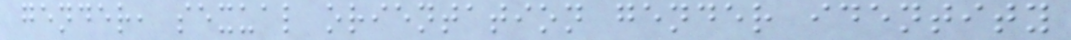gender, sexual orientation gender identity
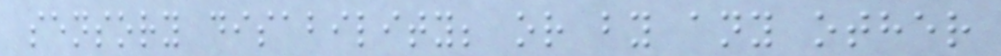sensory disability; or by any other
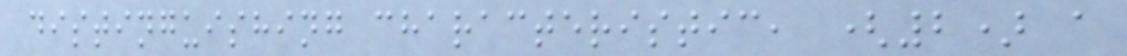distinguishing characteristic, (2) a
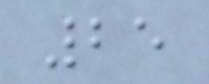25
